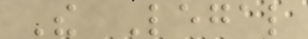The Legal
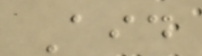Aid
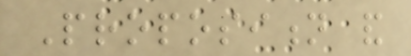Proposition and
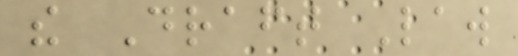the Draft Law
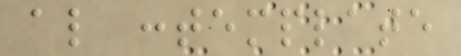also contemplate
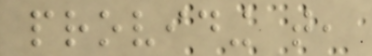providing that,
